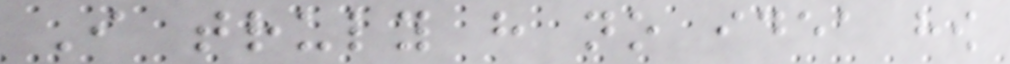I truly have no idea how
